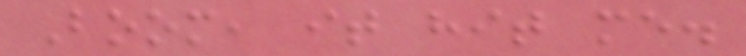Boom, it hit me.
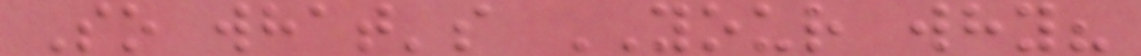So what's YOUR why?
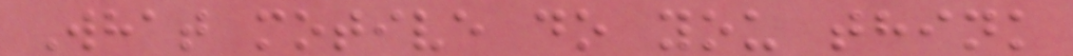What motive do you think
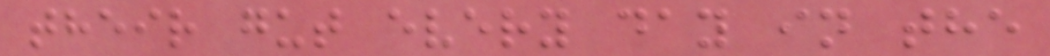their gut every day in the
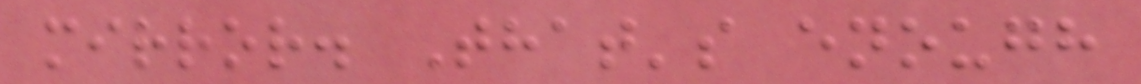mirror. That's enough
